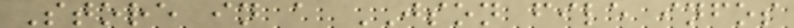Store in a JSON file infos
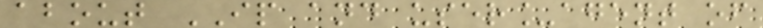about IP and user_agent of
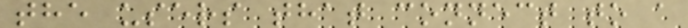the users that connect to a
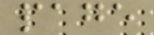page
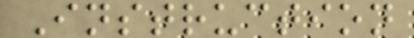Instruction
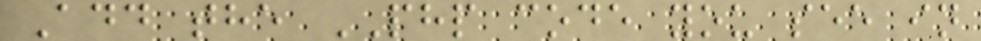Add the PHP code you see in
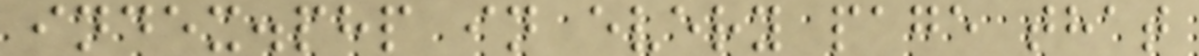index.php in every page that
